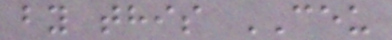by this CEU
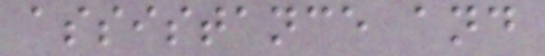assistance and
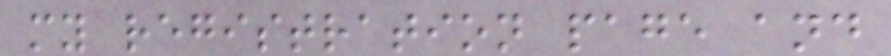my registration page and
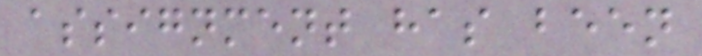assignment has been
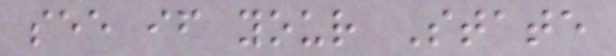see if your State
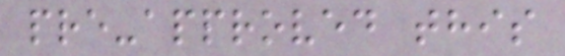pre-approved this
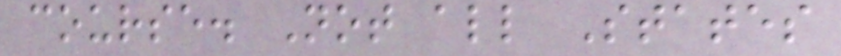course. Not all States
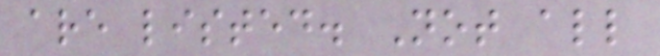are listed. Not all
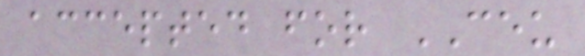accepted for CEU
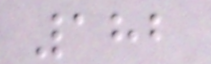182
